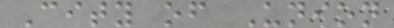City of Union
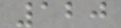120
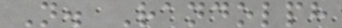N. Randolph
